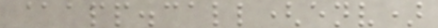@app.call(env)
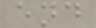end
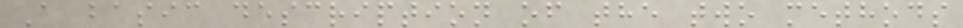A basic description of the two methods
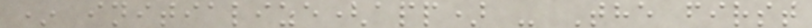* initialize(app) - The first
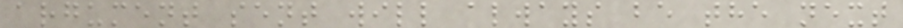argument sent will always be the next
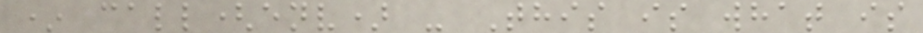* call(env) - This is what is
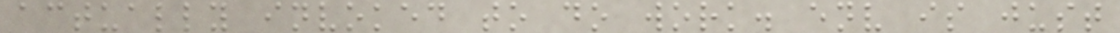actually invoked to do work. env is just
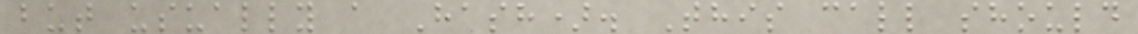but usually a Hash). This call should
